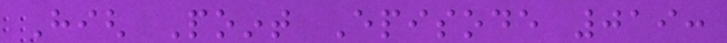High Point Episode 019:
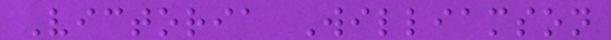Victoria Williamson
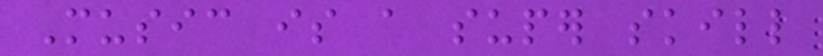Music is a super skill
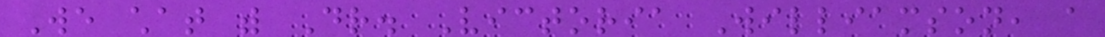We chat with Dr. Victoria Williamson, a
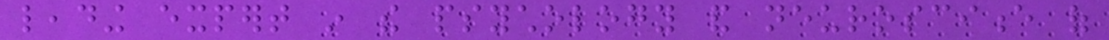leading expert in the psychology and neuroscience of
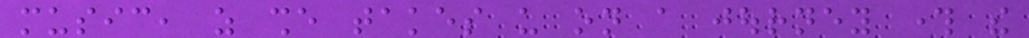music, as she takes us on a journey through the
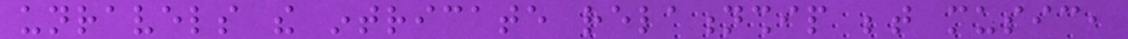unravels the intricate relationship between music,
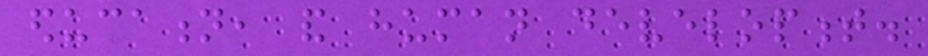education, and human development.
